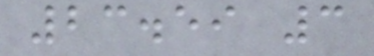23.59 3
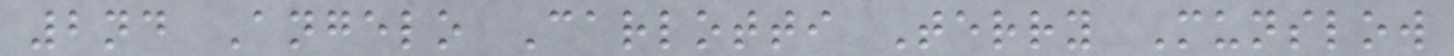2nd Angelo Carlotti Terry Munslow
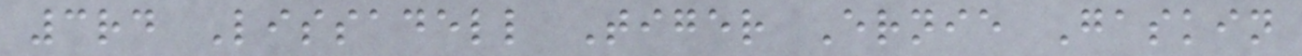3rd Lissadell Tiger Ernie Gaskin
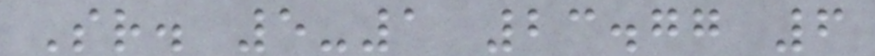Sr. 5-1 23.77 6
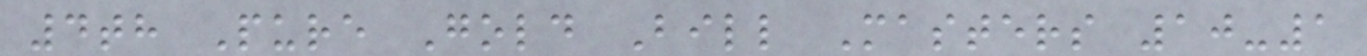4th Pure Gold Bill Masters 10-1
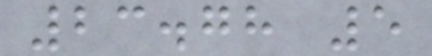23.78 5
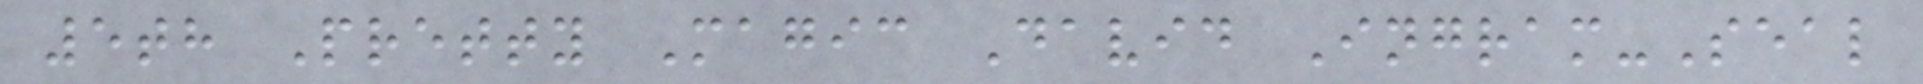5th Pretty Magic David Ingram-Seal
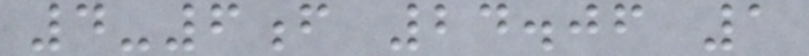4-6f 24.06 1
